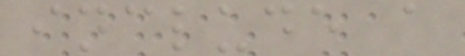include a
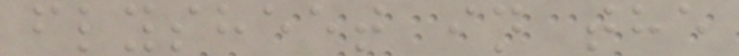flysheet in the
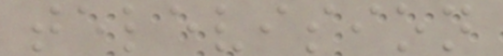television
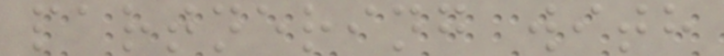partnering with
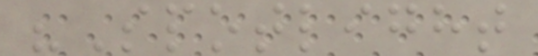"Spotlight
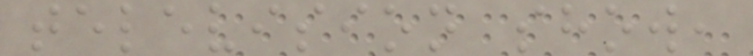television show,
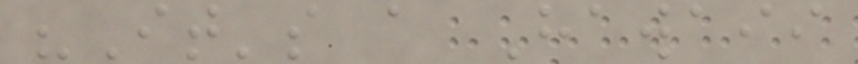"It's a Hawaii
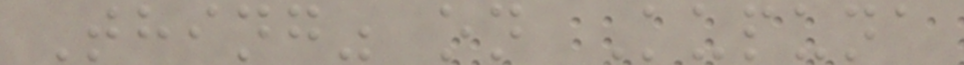Thing" on Kupuna
